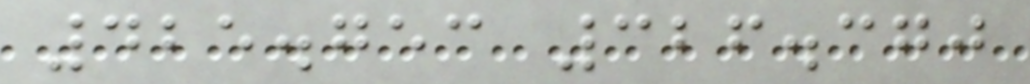425.753 326.370
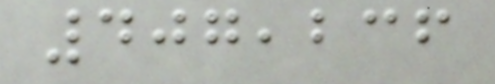407,236
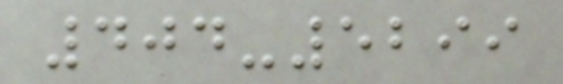404-5299
